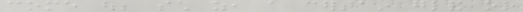come out; such as, a certain gland or
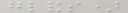glands)
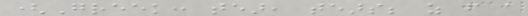(Greek: tear, tears; as from a
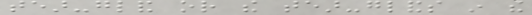tear-gland or the tear-glands in the
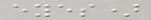eyes)
